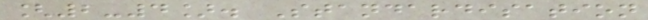[2-4]. Standardisation
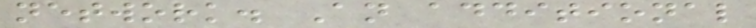network. An additional
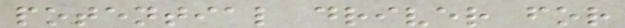potential driver for
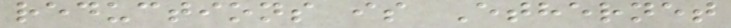reductions is Ethernet
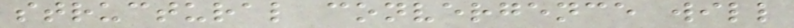structural convergence will
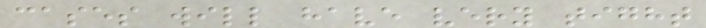cases will have very tight
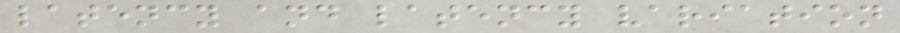latency and latency variation
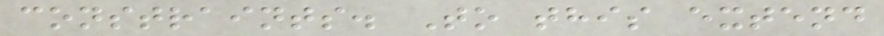constraints. To this extend
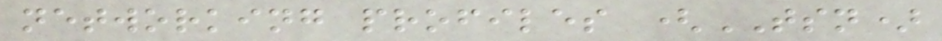networking profiles (TSN)
